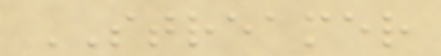STREAMER
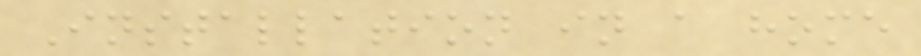Installation in a home
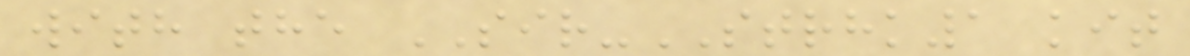with the SIR-STRHK1 kit
